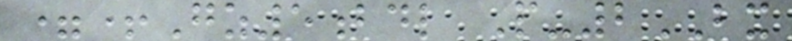=+Gz5bdl P-2BX
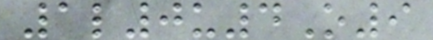1l0u4O9
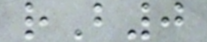rB0
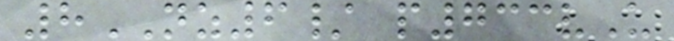8NZ6/ p733vU
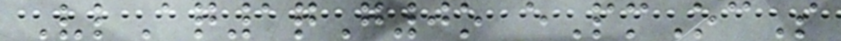VlAq1qG0o ePmOcS
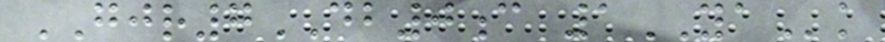GJR7DB0c 1YAk
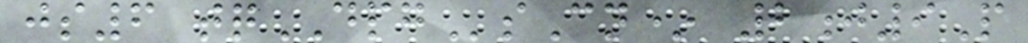js6 tqDPGsCn* 2j9P
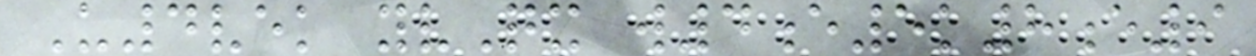U4vek yvQx w4e5k8e9
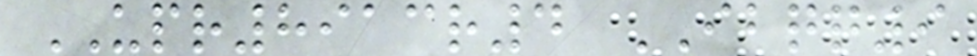UPR8913r4 IBQQ9
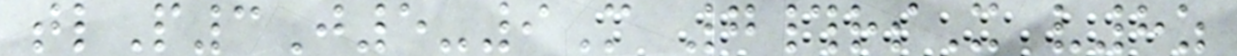tlP3J5-9M 7#rsX v8z
